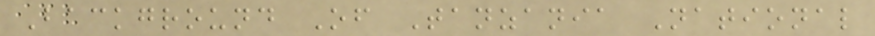Background Of Tanzania National
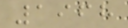1968
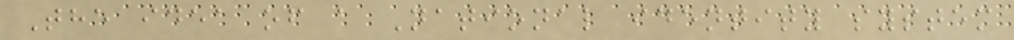The idea of a National identity system
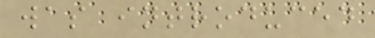was introduced
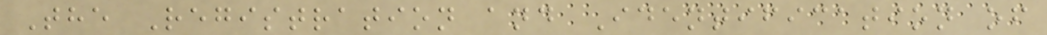The Registration and Identification of
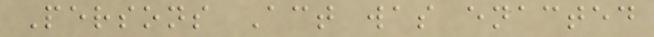Persons Act was enacted
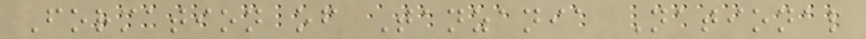Formation of Tanzania National
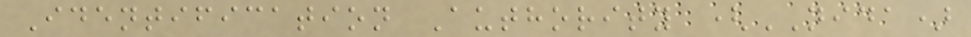Identification Authority (NIDA)
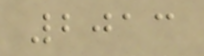2013
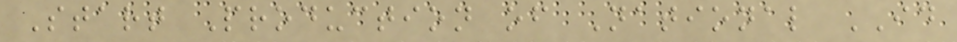Start Production of National ID
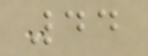44
